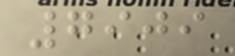7909
